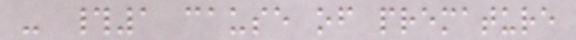- #1 cause of premature
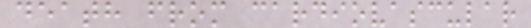death from cardiovascular
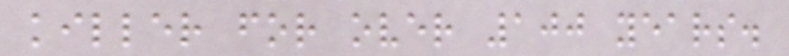killer for over 100 years.
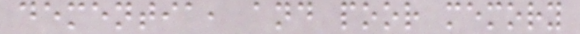dementia, and poor memory
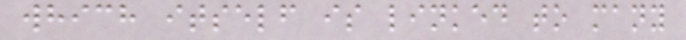which itself is linked to many
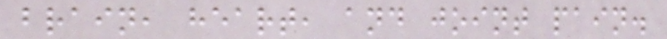brain, heart, and joint pain.
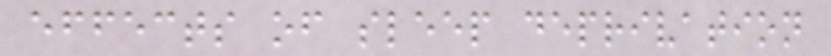effects of sleep deprivation
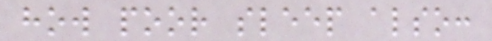how poor sleep also:
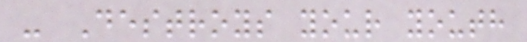- Destroys your youth
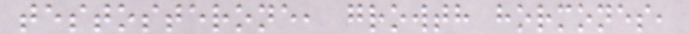testosterone, growth hormones,
